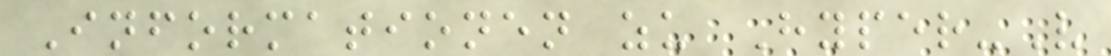Informationen zu Hyper-V
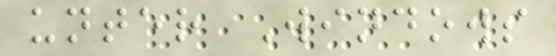unter Windows
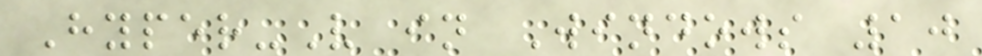Hyper-V in Windows 10
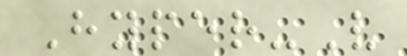Hyper-V
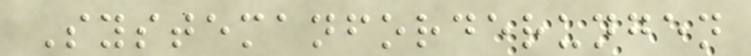Systemanforderungen
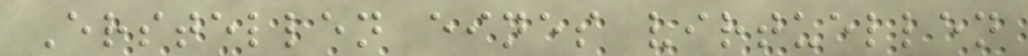Erstellen eines virtuellen
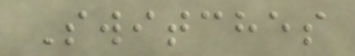Switches
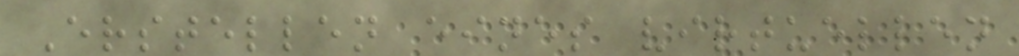Erstellen eines virtuellen
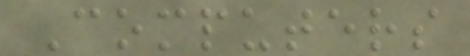Computers
